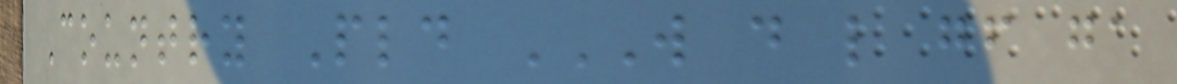Country Pld W D L GF GA
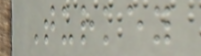Turkey
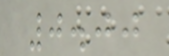0.00
